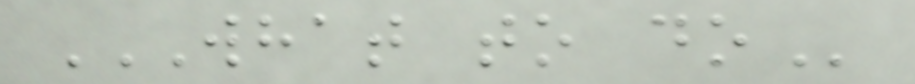WHAT TO DO
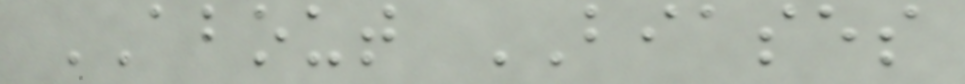ABOUT BIASES
